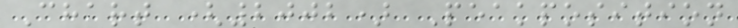Chart (2002) Peakposition
